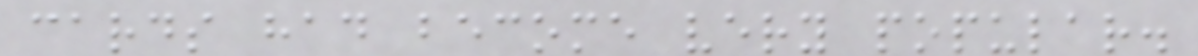cards had become very popular.
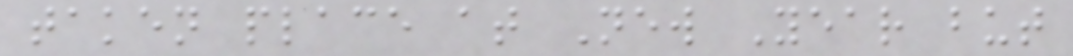taken place at New Year but
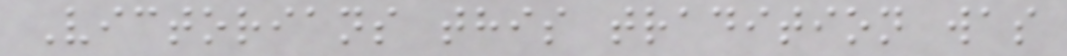Victorians this tradition was
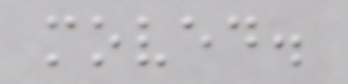moved.
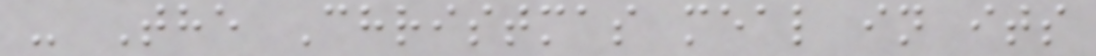- The Christmas meal in its
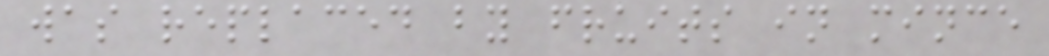was replaced by fruits in mince
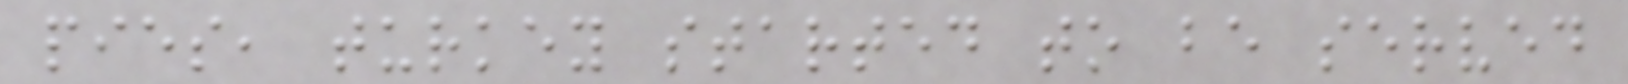pies, turkey started to be served
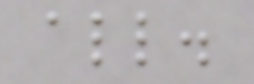all.
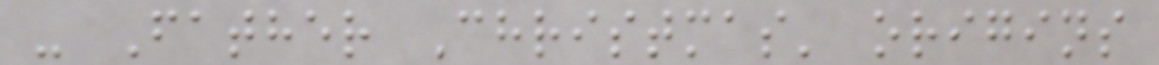- Father Christmas' origins
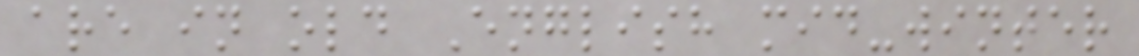are in old English mid-winter
